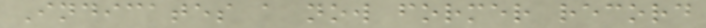Indicates a now former record
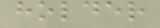holder
